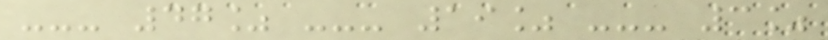--- 47% --- 19% --- 3%
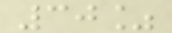30%
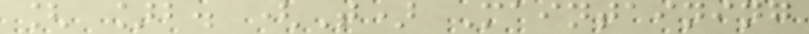[ ]b. (T) Maintaining
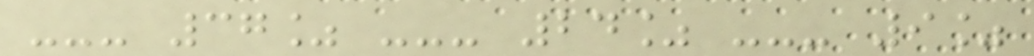--- 37% --- 24% --- 9%
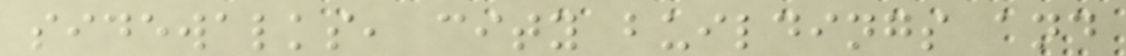sidewalks, city buildings and
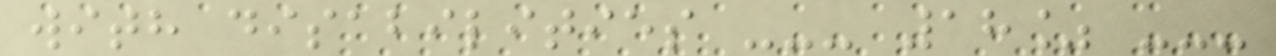with disabilities --- 18% ---
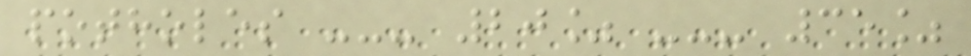potholes --- 20% --- 35%
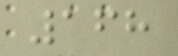168
